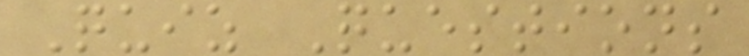Quiz Questions
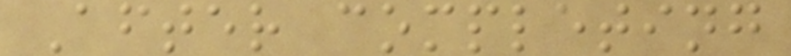After completing
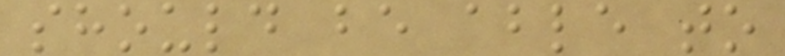should be able to
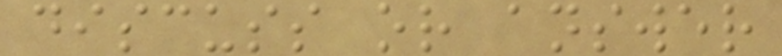discuss or answer
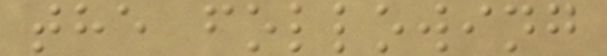the following
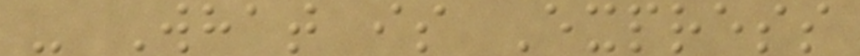- What is Express
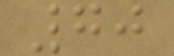70
